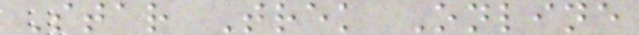Star Trek Online
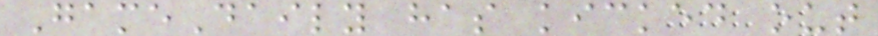GameDaily has kicked out
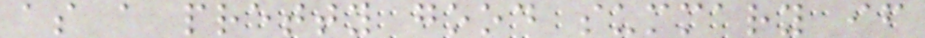as a pretty good summary if
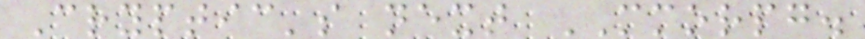Cryptic's next MMORPG.
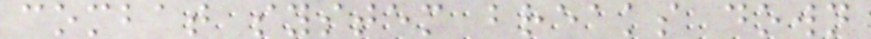combat system breaks down
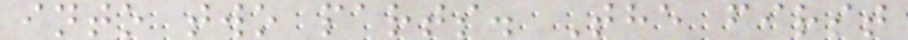into two parts. The first
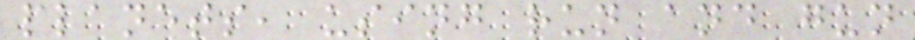planets, using run and gun
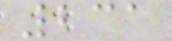231
